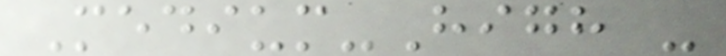Medium-High -
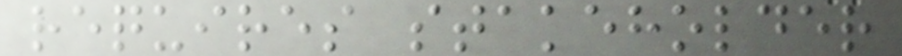requires stakeholder
